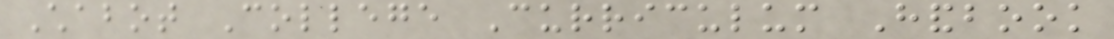Chabot College Curriculum Handbook
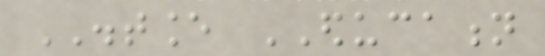DISTANCE EDUCATION
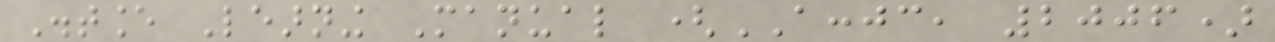Distance Learning Manual (ACCJC, 2006)
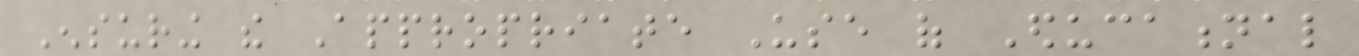Ensuring the Appropriate Use of Educational
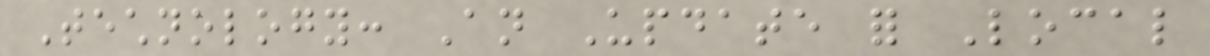Technology: An Update for Local
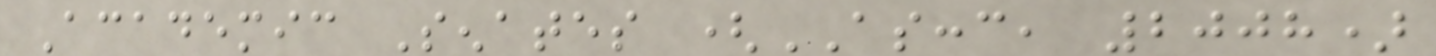Academic Senates (ASCCC, 2008)
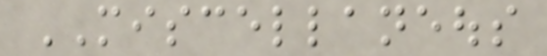MISCELLANEOUS
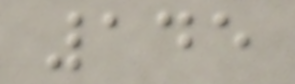145
